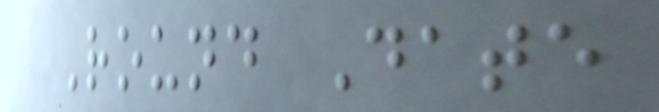Round Date
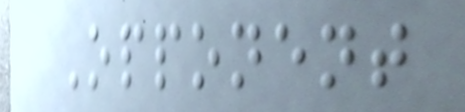Opponent
